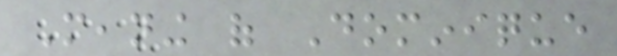Meaning of Dominique
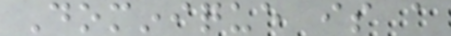Dominique is a
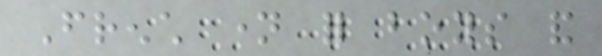French name for boys and
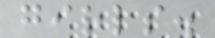girls.
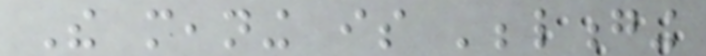The meaning is 'belonging
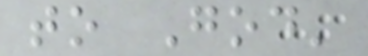to God'
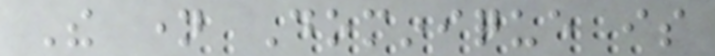The name Dominique is
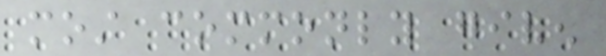most commonly given
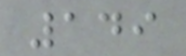149
